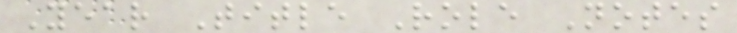Year Title Role Notes
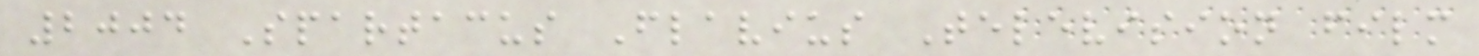2004 Spartacus Flavius Television film
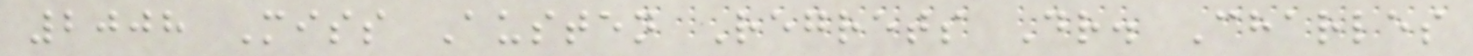2008 Miss Austen Regrets Dr. Charles
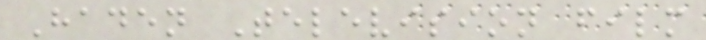Haden Television film
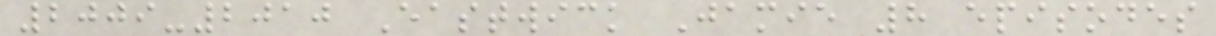2009-2010 Eastwick Jamie 8 episodes
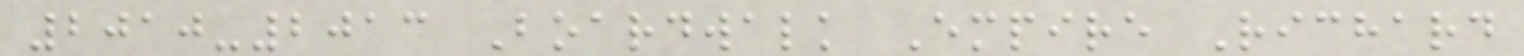2010-2013 Boardwalk Empire Richard
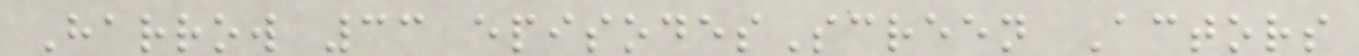Harrow 33 episodesScreen Actors
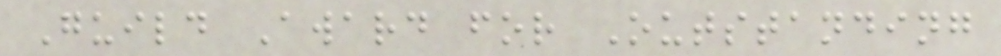Guild Award for Outstanding
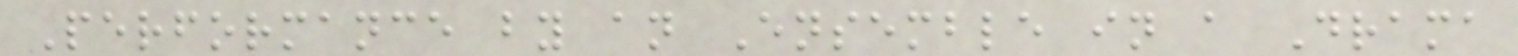Performance by an Ensemble in a Drama
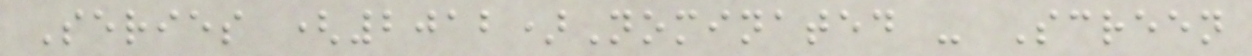Series (2012)Nominated - Screen
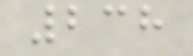238
